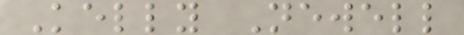Kelly Newell
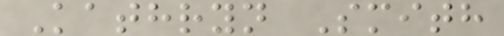Kathryn Smith
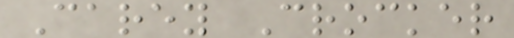Carey Crocker
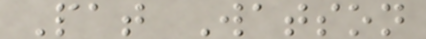Pat Watson
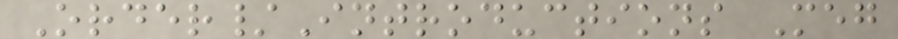Order/Introductions Meg
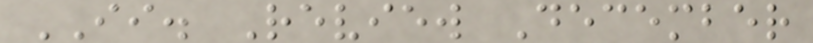II. Review December
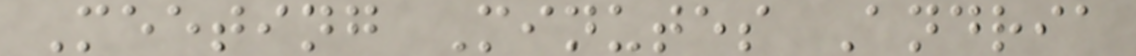Meeting Minutes Andria
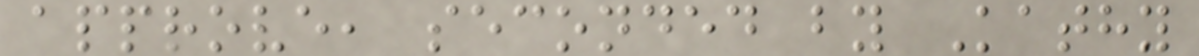approve, seconded by Kathy
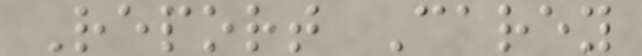Report Carey
